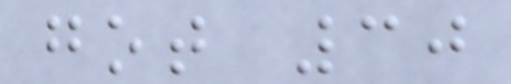got 30
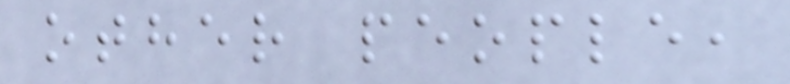other people,
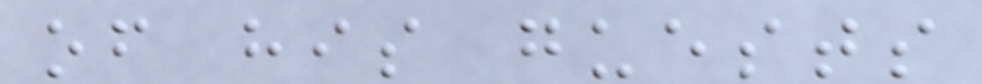of his guests
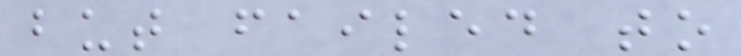but failed to
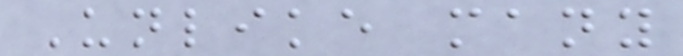Unlike many
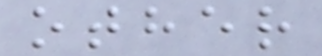other
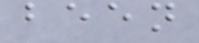been
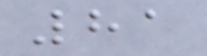81
